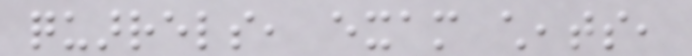quarrels, exam cheats,
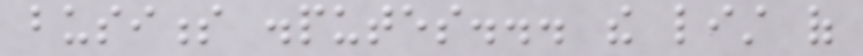business disputes... the list of
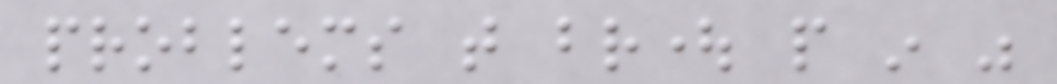problems that brought people in was
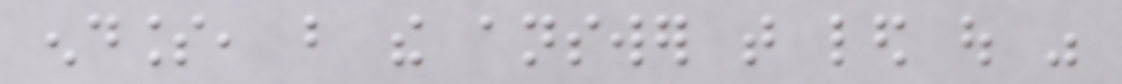endless, but the answer that led out was
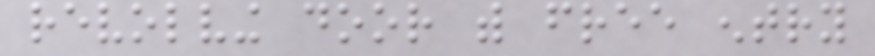revolving door with free entry
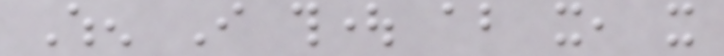When I thought about it, it
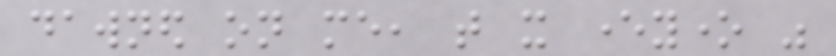dawned on me, that it everyone was
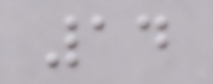14
